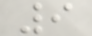9
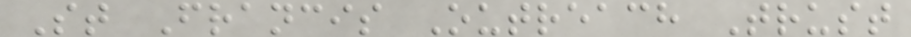St Francis Outreach Trust
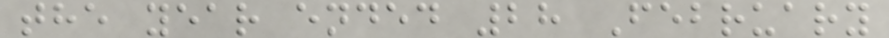the year ended 28 February
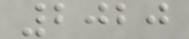2020
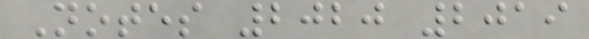Notes 2020 2019
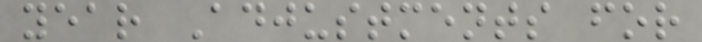year Adjustments for
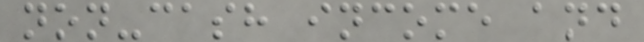non-cash income and
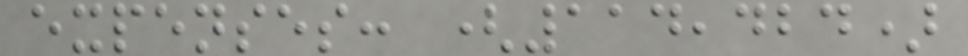expenses: (114,424)
